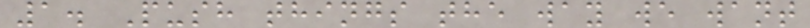1. Push things the way we want
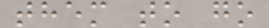them to go
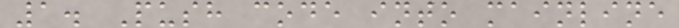1. Push code into mainline
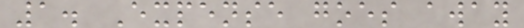1. Expense goes away
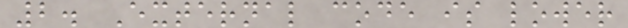2. External code is lower
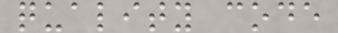quality code
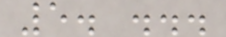5. ...
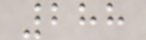288
